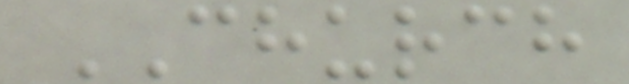CHURCH
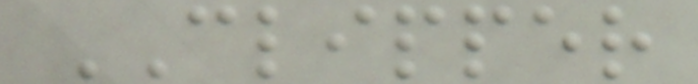CLIPPER
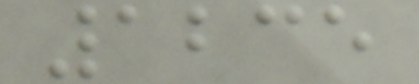1235
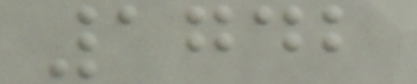1742
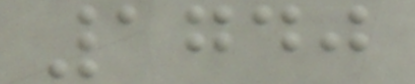1740
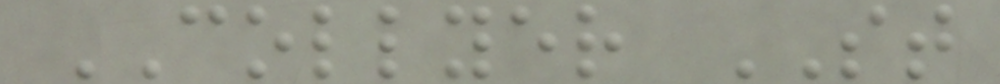COLLYER ST
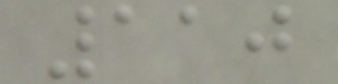110
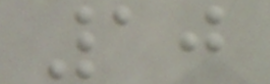10
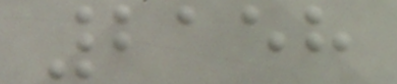2158
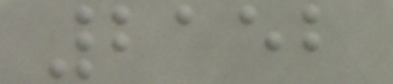2152
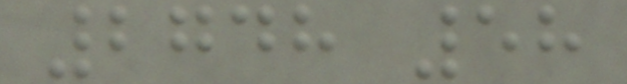2748 58
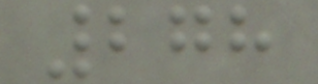278
